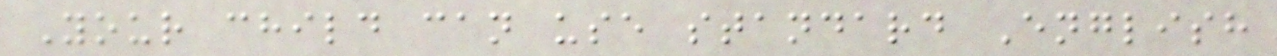Your child can use standard English
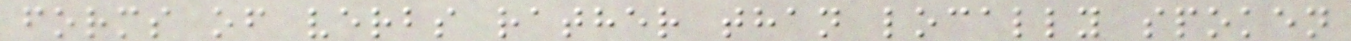forms of verbs rather than locally spoken
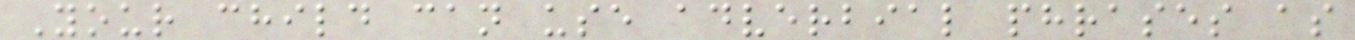Your child can use adverbial phrases as
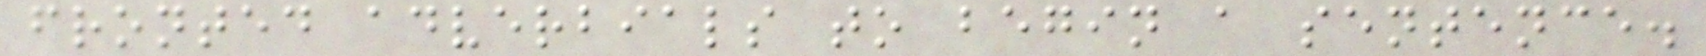fronted adverbials to begin a sentence.
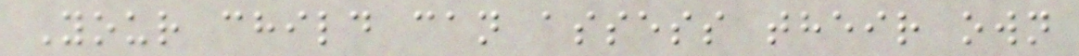Your child can assess their own
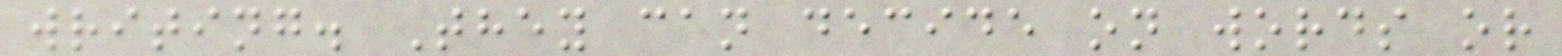writing. They can decide on words or
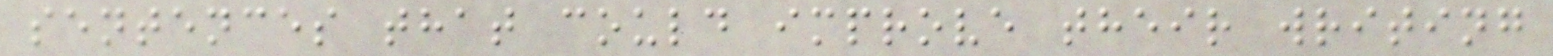sentences that could improve their writing
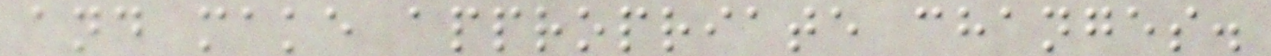and make appropriate changes.
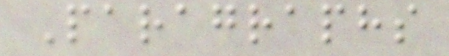Paragraphs
